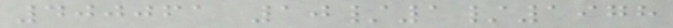400061 10/1/1978
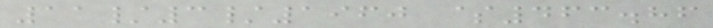11/3/1960 $463.86
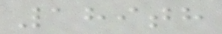189th
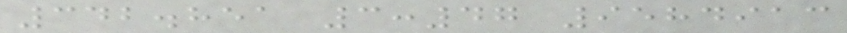342.851 3:47 9584913
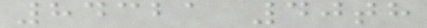84321 40th
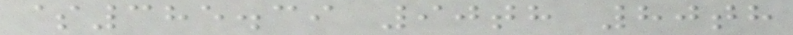$385.39 90th 80th
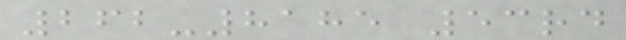262-8185 53rd
